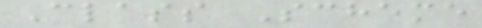Class Scheme
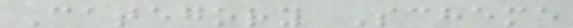Category Scheme
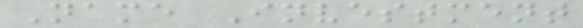Name Investment
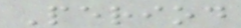Period
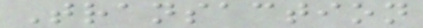Transaction
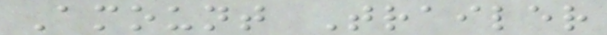Amount Trailer
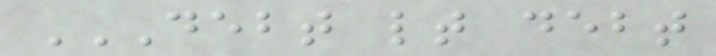DEBT LT DEBT
